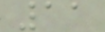11
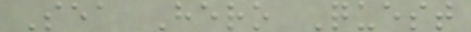Sea Hero Quest
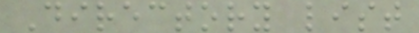Directory list
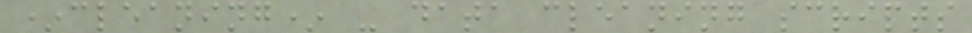*cleaning* - data cleaning scripts
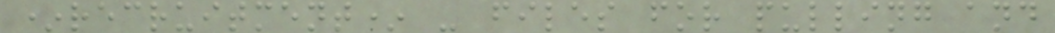*recruitment* - files for pulling and
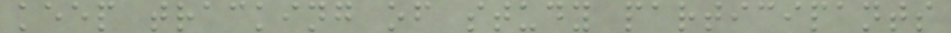keep tracking of study participants
